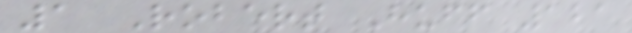1 Robert Huff 121
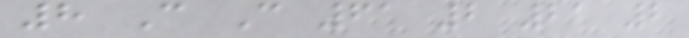8 C C 61 2 21 2
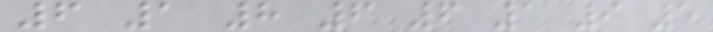6 1 8 6 6 1 9 5
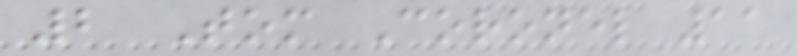2 Tom Coronel 11
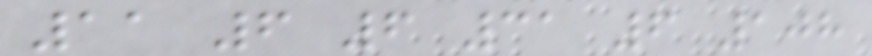11 6 6 31 6 108
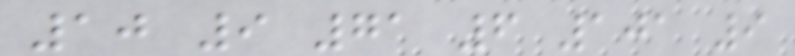10 9 71 6 101 9
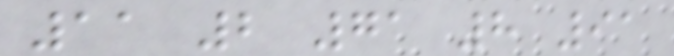11 2 71 8 91
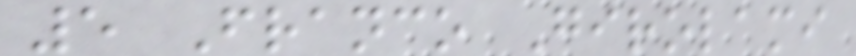5 Franco Girolami
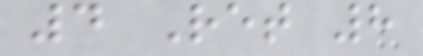4 Ret 8
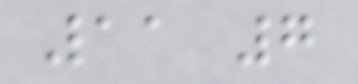11 7
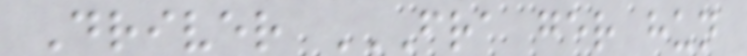Driver FRA GER HUN
